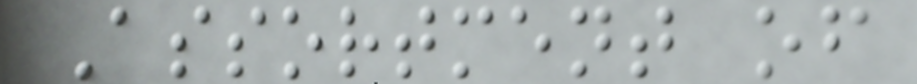Assortment of
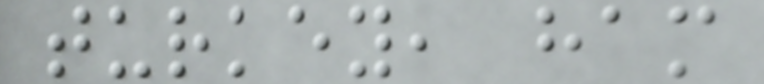turkey, ham
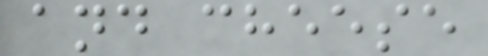and cheese
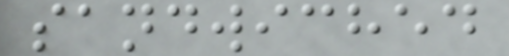sandwiched
